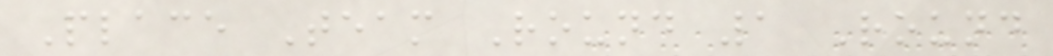Place Team Round 1 Round
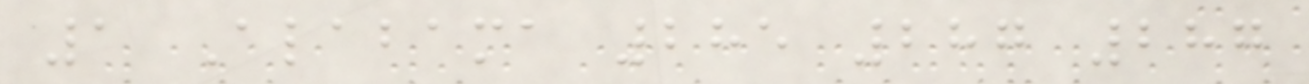1 Alabama 285 287 287
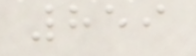859
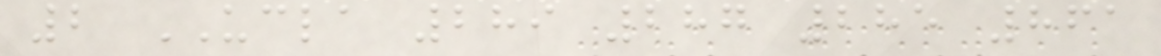2 UCLA 289 287 285 861
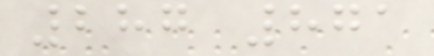287 871
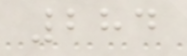284
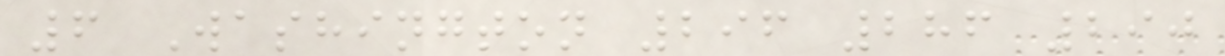6 Washington 296 286 290
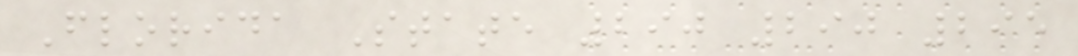Florida State 290 290 295
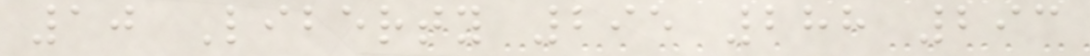10 Liberty 295 288 293
